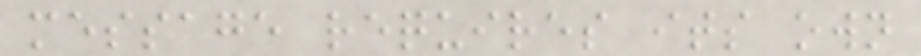message requires its own
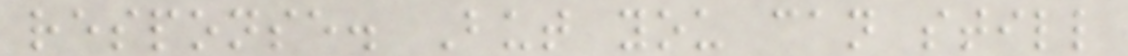response. But you can still
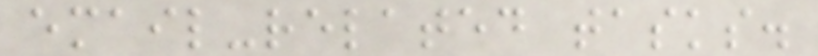email-related tasks.
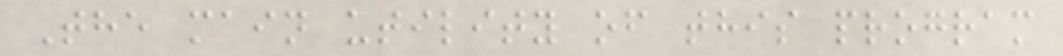The main utility of this program
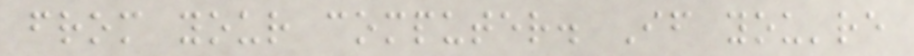from your computer. If you're
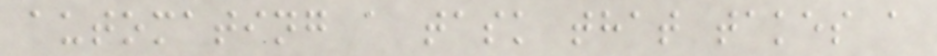automating a task that takes a
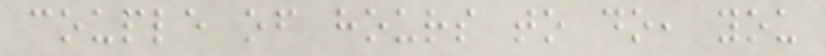couple of hours to do, you
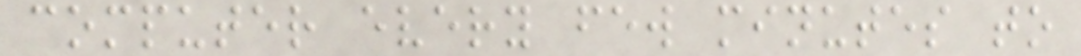computer every few minutes to
